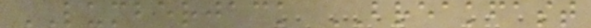LUMBERJACK BREAKFAST
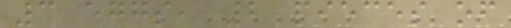3 eggs, 2 pieces of
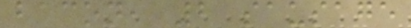bacon, 2 sausage
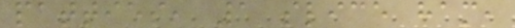patties, 1 slice ham,
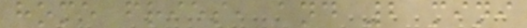home fries, and 2 mini
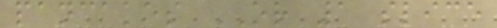pancakes OR 1 slice
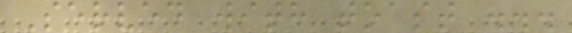Served with toast ...
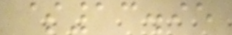$13.95
